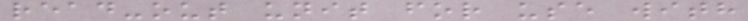read-out unit for use with
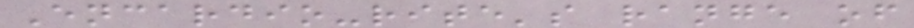Encardio-rite's range of
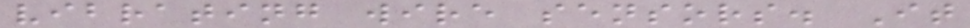vibrating wire sensors. It
